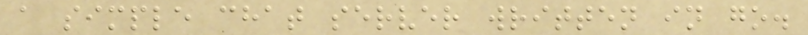a simple chat server written in go.
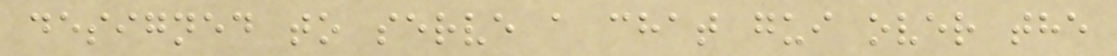designed to serve a chat gui over the
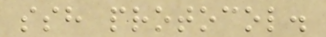ssh protocol.
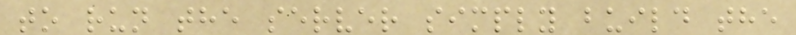to run the server simply build the
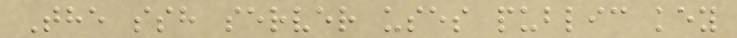The ssh server uses public key
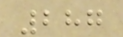287
